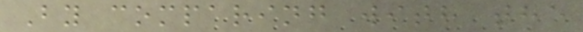By comparing with the
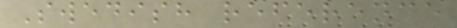Swedish reference
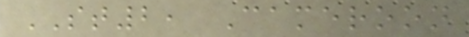ST2, Cameroon
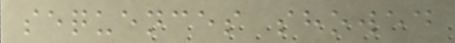sequences showed
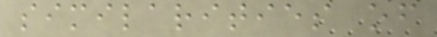similarities of
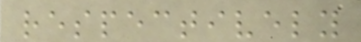respectively
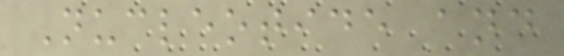Nucleotide and
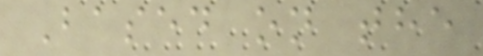Based on the
